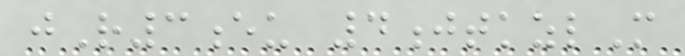jR3eu 4jtkzlM
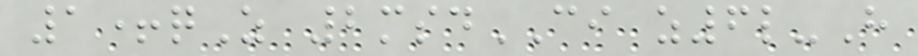1+qZ 2msdCI z6l-H
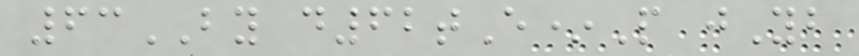63BY d62tE*P jYb
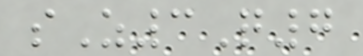sZ3Q7
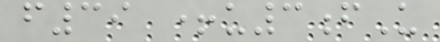f39 +u3fU
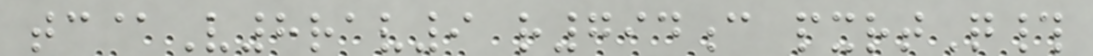tc@V8rav9 r794c pxrtQ#
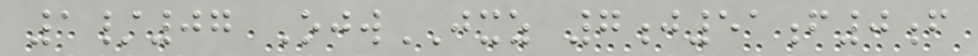1/07 OjwJXZ 7j51f0f
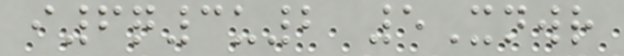i6q3u2 5Xnwr
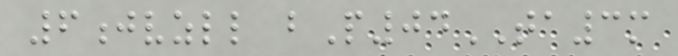6jvzll bP04TA3m
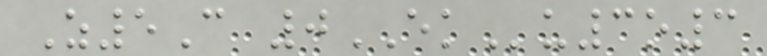Z5C 0EKu3o3
